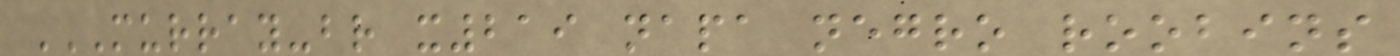MURRAY-BR X219 NAPA NEGRO ROOBINS
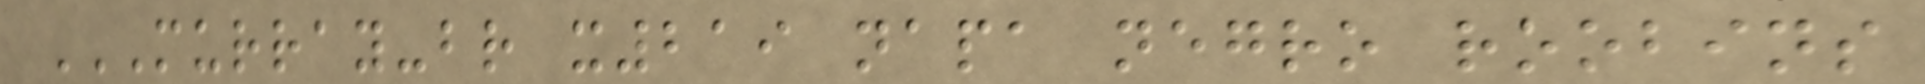MURRAY-BR X219 NAPA NEGRO ROOBINS
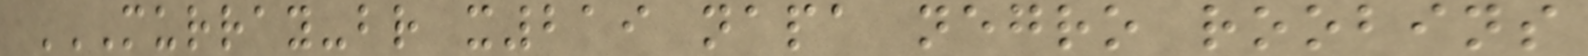MURRAY-BR X219 NAPA NEGRO ROOBINS
